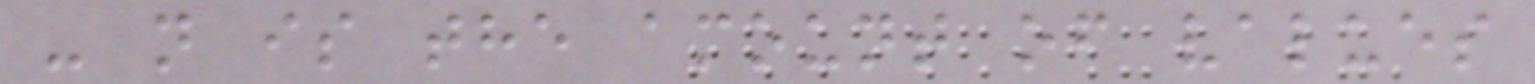- n is the amount of values
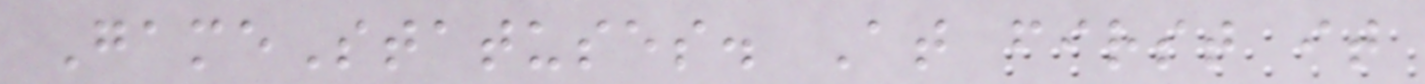GameStatuses. At first it
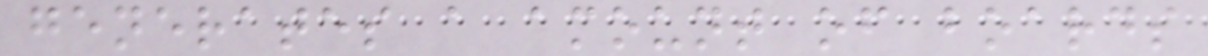generates a amount of boards
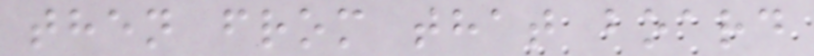then from that board
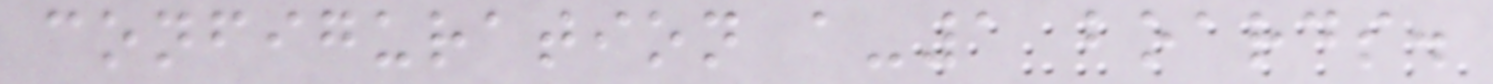configuration a-1 boards.
